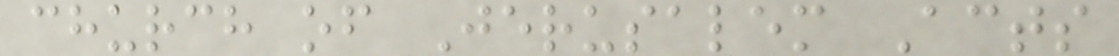church of Jerusalem Acts
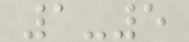1-5
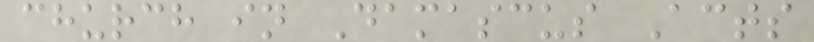church in Damascus Acts
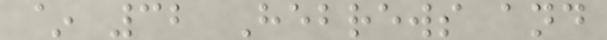~ 32 Hebrews and
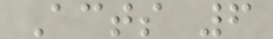Acts 6
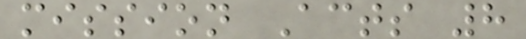mission Acts 8
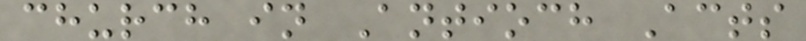church in Antioch Acts
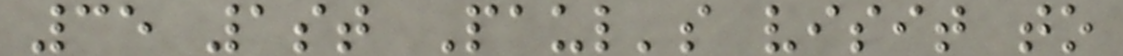35 1st Paul's visit to
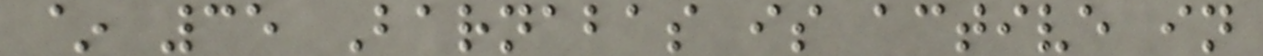~ 35 Barnabas is active in
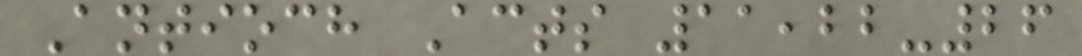Antioch Acts 11,22-26
